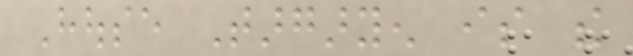House Targaryen is the
